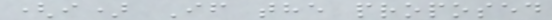(i) If the proposed
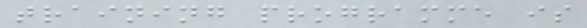training programme is
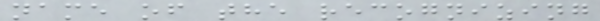name of the recognizing
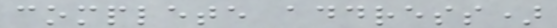complete address)
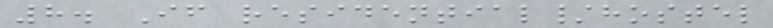8. If residential/hostel
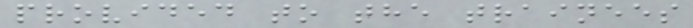provided to the trainees
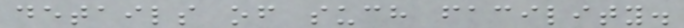details of such facility.
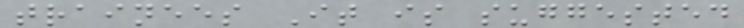trainees It is suggested
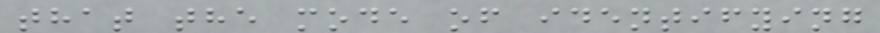that the mode of identifying
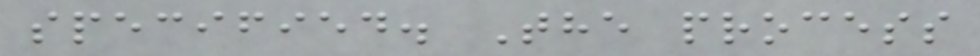specified. The process
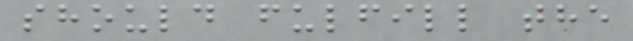should fulfill the
